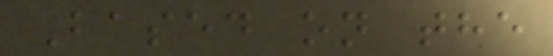Based on the
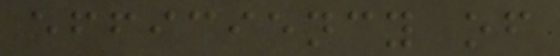efficiency of
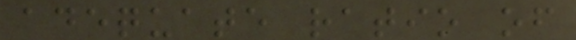adequate ratio of
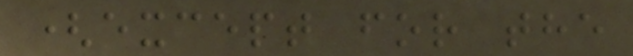(except for the
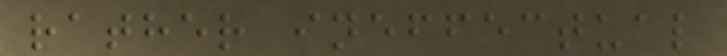rather ineffectual
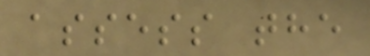assess the
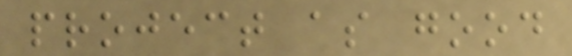project as good
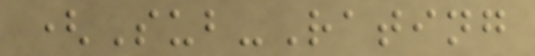(Sub-Rating
